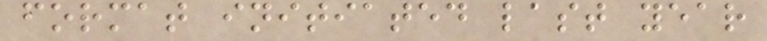format initiated last year
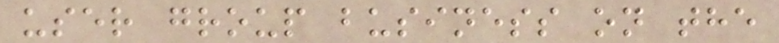user group business on the
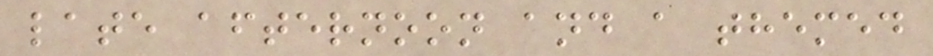late afternoon and a themed
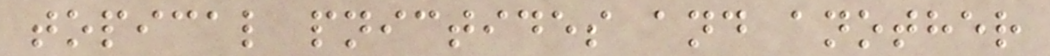topical pnictides and another
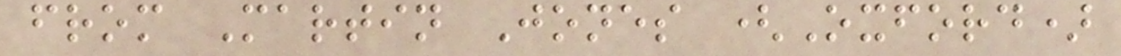from Martin Jones (Oxford)
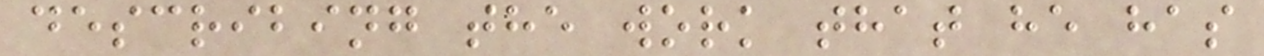describing the work that he has
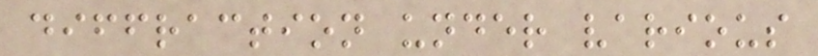diffraction under various
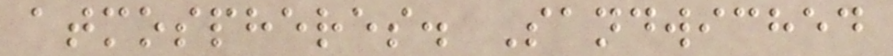atmospheres. Sandwiched
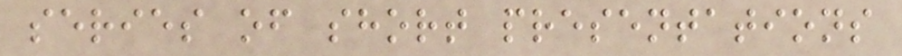series of short presentations
